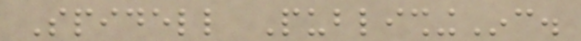Spidell PublishingInc.
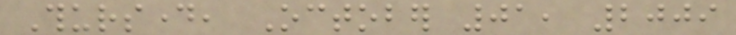Thursday, October 01, 2009
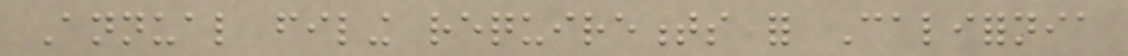Annual filing requirements for California
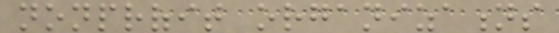nonprofit organizations
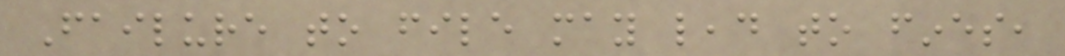Failure to file may lead to fines,
